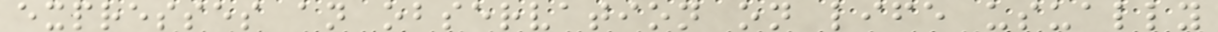expresses an observation on life usually
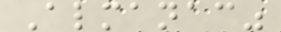Almanac"
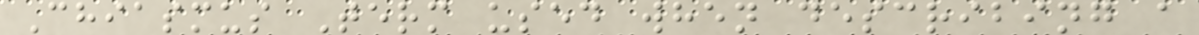Chiasmus Term used when describing a
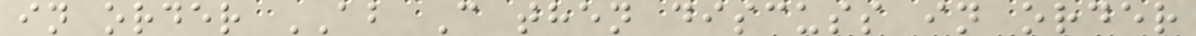in order AB C then discuss in order
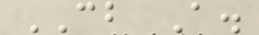CB A.
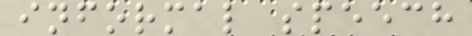informal speech
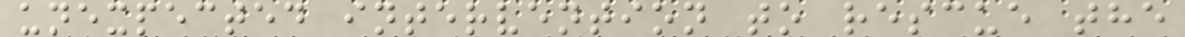unexpected intervention to rescue the
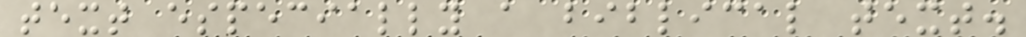text especially a biblical text.
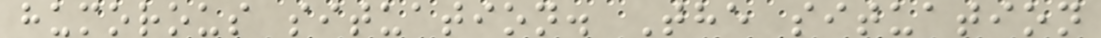humorous situation. The situation
